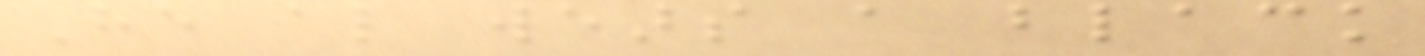He also wears a black
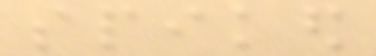spiked
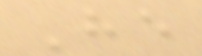He
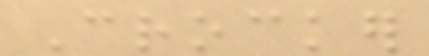Crocker
